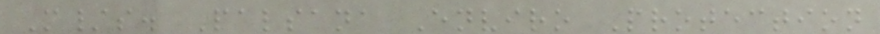M/s. Palsana Enviro Protection
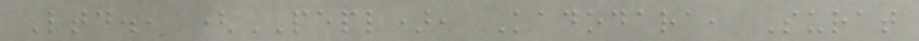Ltd., (PEPL), Kadodara, Surat
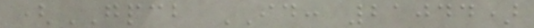(GPCB ID: 21044)
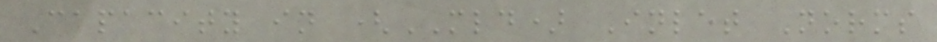Capacity in (MLD) Inlet Norms
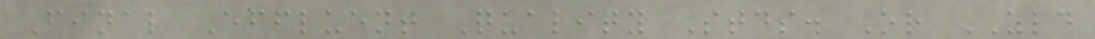Final Effluent Quality Stds. Or ZLD
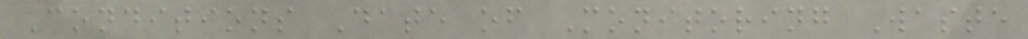Conditions Date of Monitoring Waste
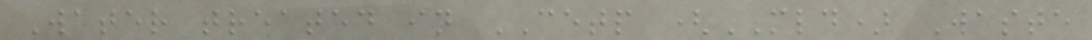Water treated in CETP (MLD) Waste
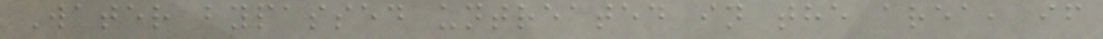Water bypassed untreated in the area, if
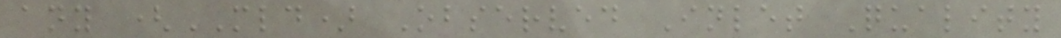any (MLD) Observed Inlet Quality
